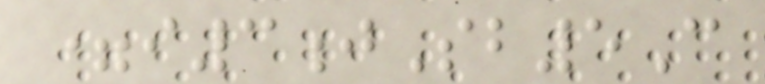=i3jSb5C
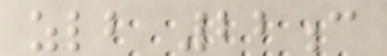zlb 22c
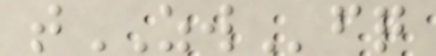tZWfq
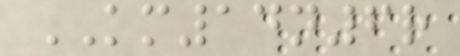KM14n6r
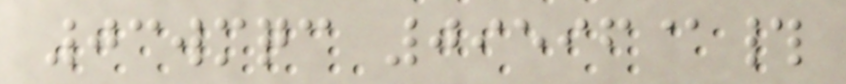03wmqc 09596@#
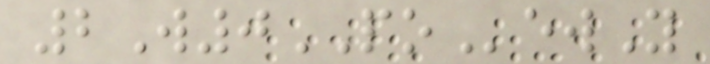2W0POewY
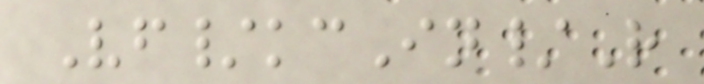Vf/kcIn/R
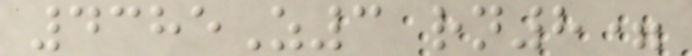4385Z3 rn8=
